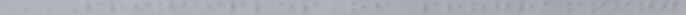PRINCIPLES OF PROGRAMMING
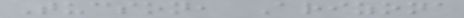Tucson, Arizona
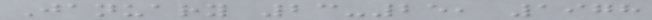January 23-25, 1978
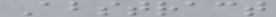Abstract
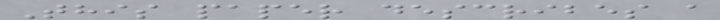This paper describes a
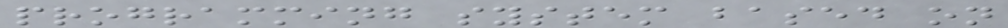programming system based on
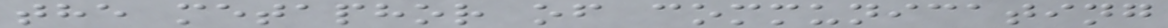the metaphor of communicating
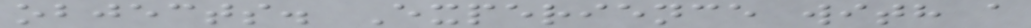objects. Experience with a
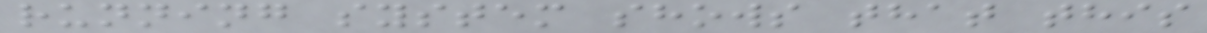running system shows that this
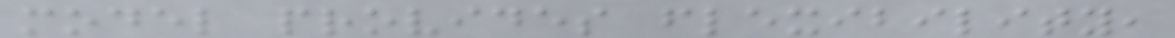model provides flexibility,
